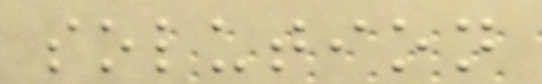solution
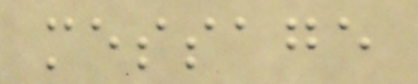message
